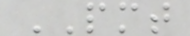PMT
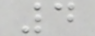4
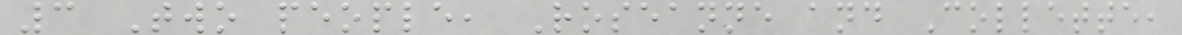3 Two people, Roseanne and Collette,
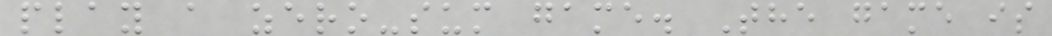play a zero-sum game. The game is
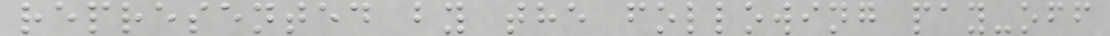represented by the following pay-off
